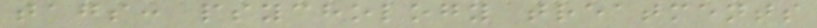tags: psychology treatments
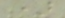)
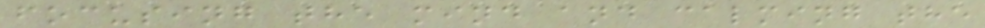focusing the mind and calming the
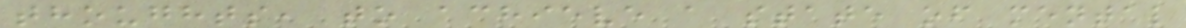thoughts, to achieve a state of mental
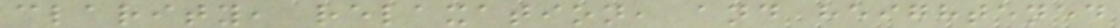clarity, relaxation, and heightened
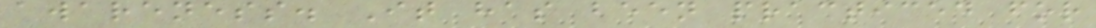awareness. It has been practiced for
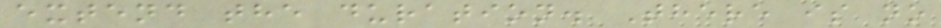extend the duration. There is no
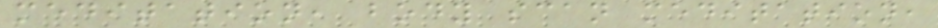meditation, body scan meditation,
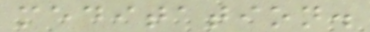meditation.
